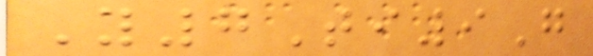Y7Ti9G
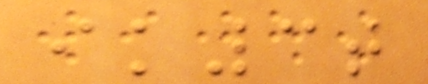ik3t
